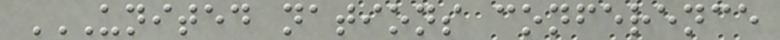UNITED NATIONS CONFERENCE
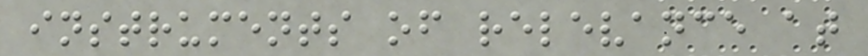instruments of relevance at
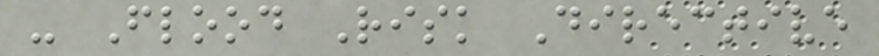- Flood Risk Directive
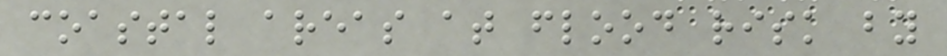coastal areas at flood risk by
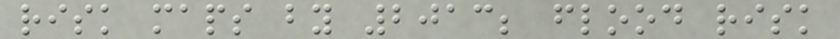risk maps by 2013; flood risk
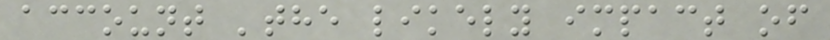account 'the likely impact of
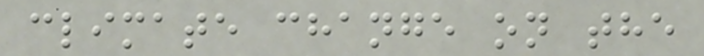climate change on the
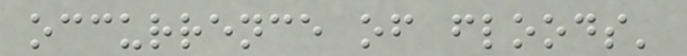occurrence of floods'
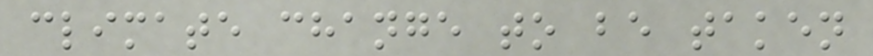climate change to be taken
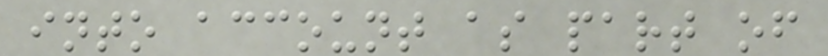into account as part of
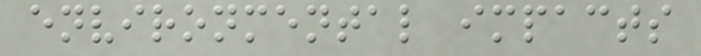environmental impacts
